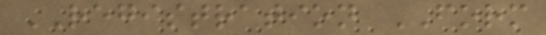REGISTRATION FORM
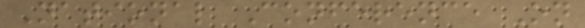National Conference On
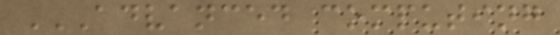ADVANCED COMPUTING
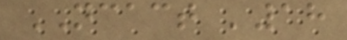NCACT '18
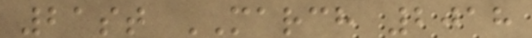21st MARCH 2018
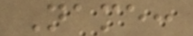Name:
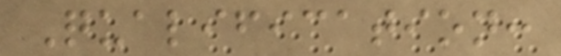Qualification:
